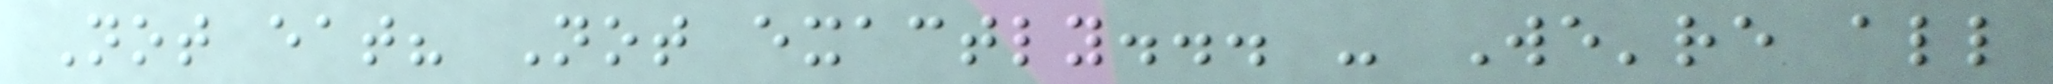Not eat? Not exactly... - We're all
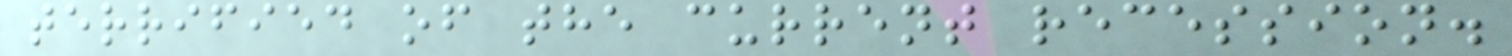terrified of the current recession.
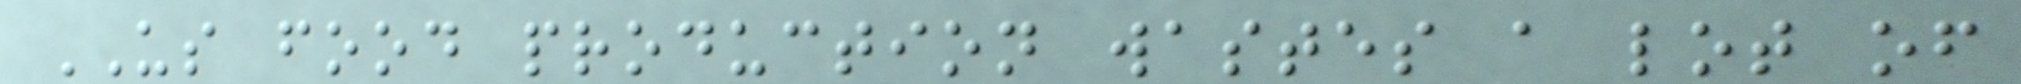US food production wastes a lot of
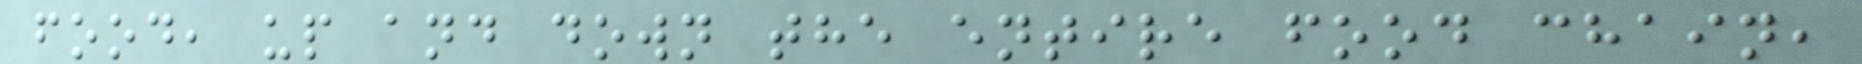food, up and down the entire food chain,
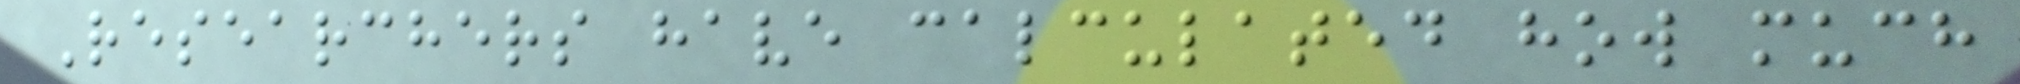Researchers have calculated how much
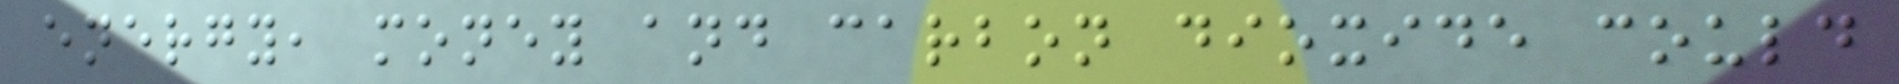energy, money and carbon dioxide could
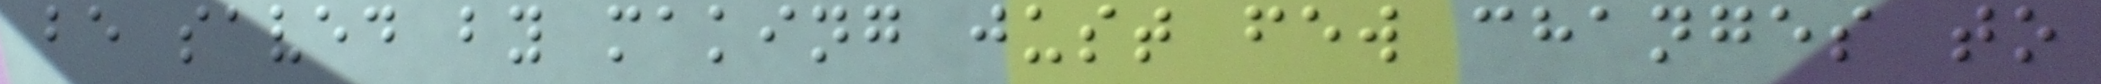be saved by making just few changes to
